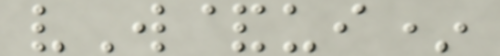vW&ui*
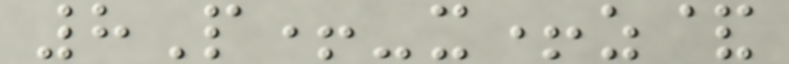8P+-x+z&
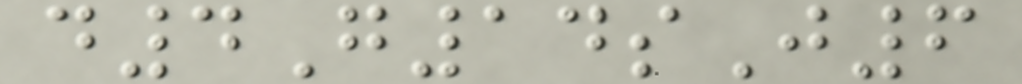d4G14sJ6
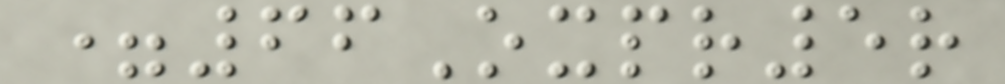=66Oxpr5r
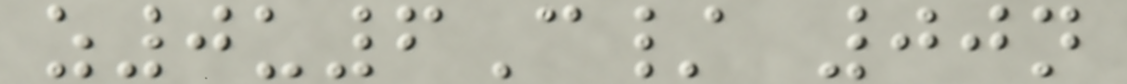z0u6C/ 00n
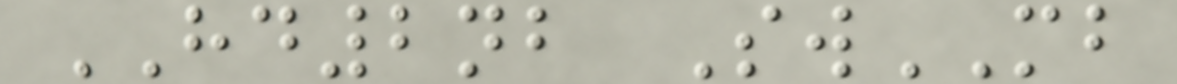HD2nb SwMB
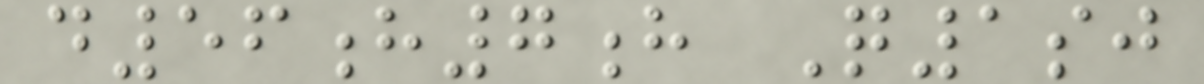d56h7h Q1sj
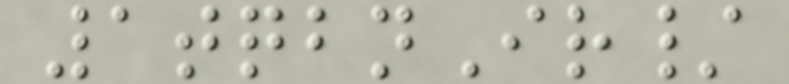1tqbnIr/
